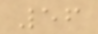56
